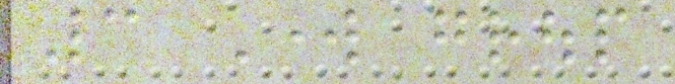3 Work group
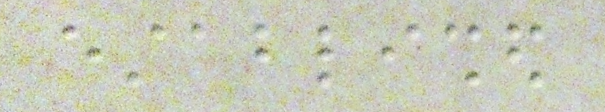established
